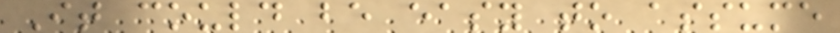It could be easy to assume
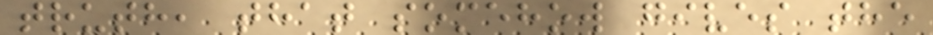truth, that somehow gives the
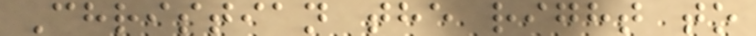Christian the right to
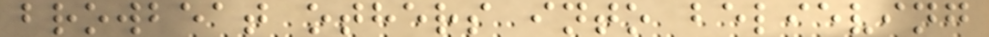browbeat others into believing
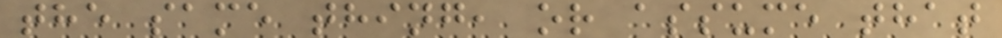the same thing, or assume that
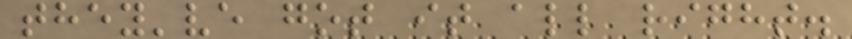they've got it all right.
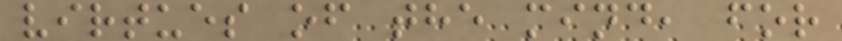virtues of the mind, for
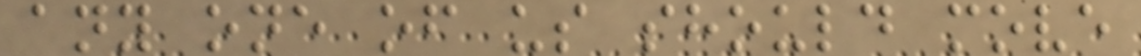any one of us should move
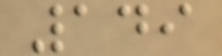149
